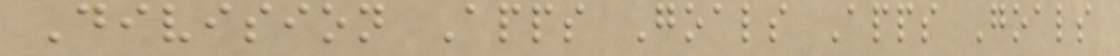Division Apps Goals Apps Goals
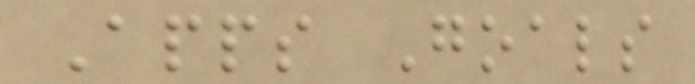Apps Goals
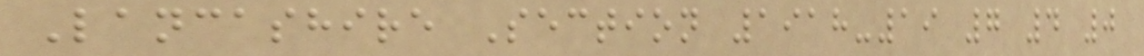Lancashire Section 1918-19 7 4 0
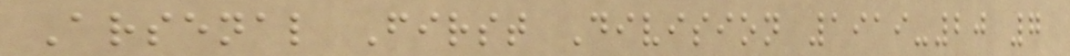Arsenal First Division 1919-20 7
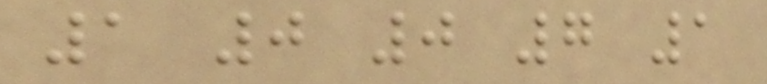1 0 0 7 1
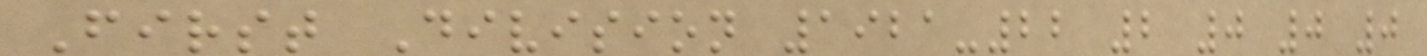First Division 1921-22 2 0 0 0
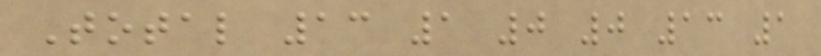Total 13 1 0 0 13 1
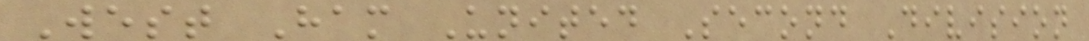West Ham United Second Division
